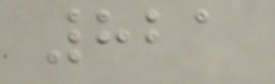821
